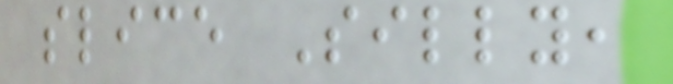slice Silly,
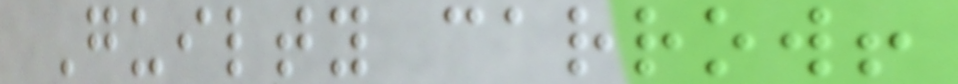Guilty carrow!
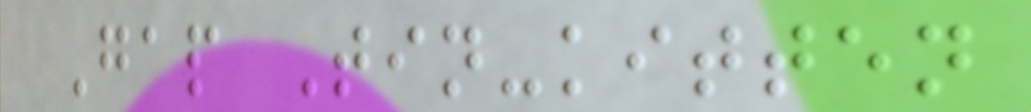Gap Tin-kitten
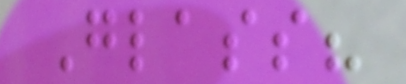Glass?
